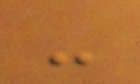-
